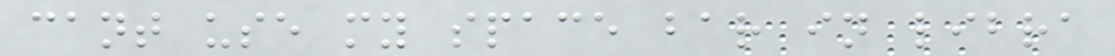cant use my space bar in libra
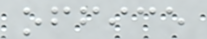office
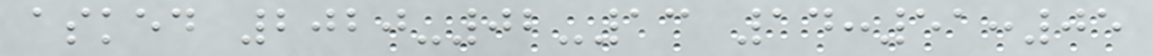asked 2020-02-13 14:51:05
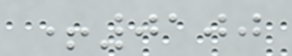+0100
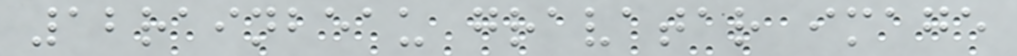12rainbeau gravatar image
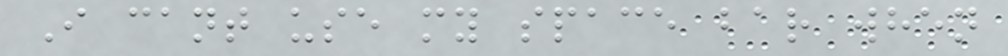I cant use my space bar when
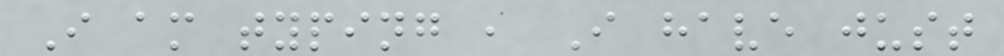I am typing , I have just
